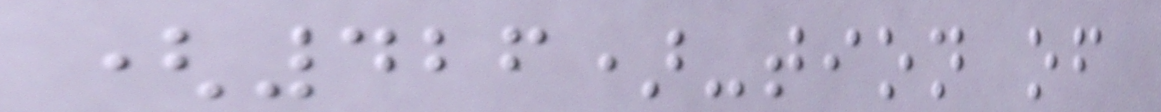(426)-tion of
